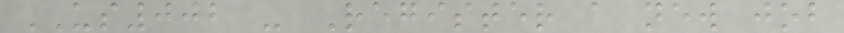US002 - Register a new job
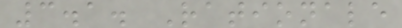3.1. Rationale
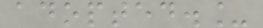adopted._
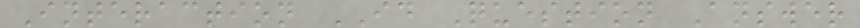Interaction ID Question Answer
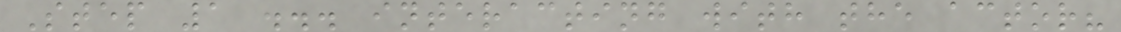Step 1 ... interacting with the actor?
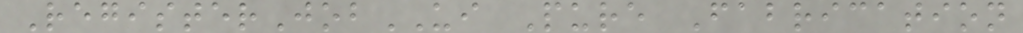RegisterJobUI Pure Fabrication
